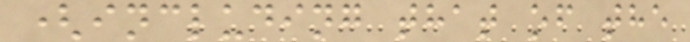(including that of the
